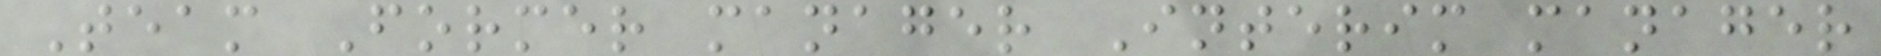Team Former manager Interim manager
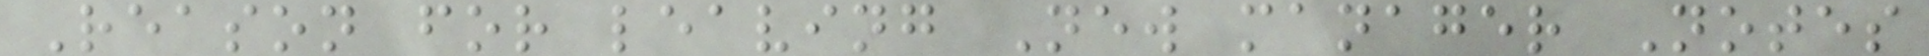Reason for leaving New manager Notes
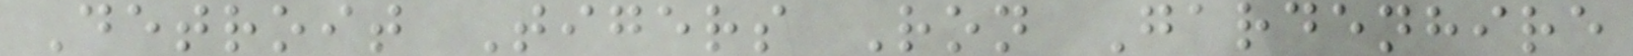Detroit Tigers Ron Gardenhire
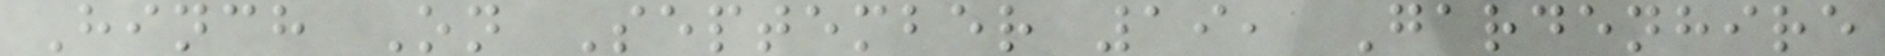Hinch On September 19, Gardenhire
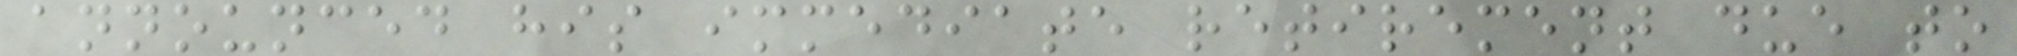announced his immediate retirement due to
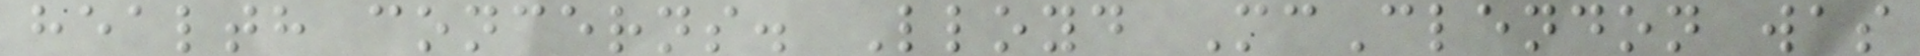health concerns. Lloyd McClendon was
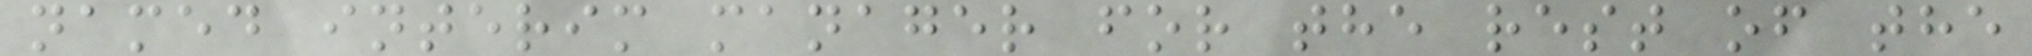named interim manager for the rest of the
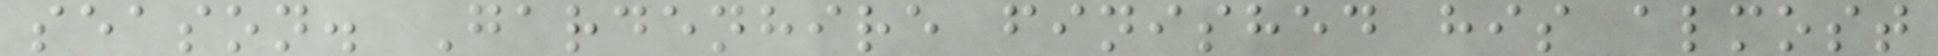season. Gardenhire finished his almost
